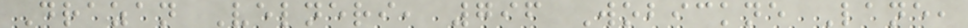Drazan Velneri, 796 Wobickne Lane,
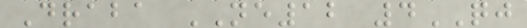Draba NE12 4QJ
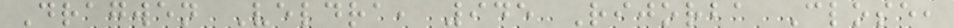Dragwen Veldra, 945 Rijorba Close,
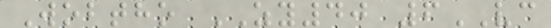Wobtho ZY40 6VC
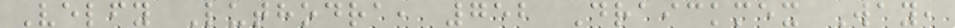Velfy Luthodra, 752 Draickmex Way,
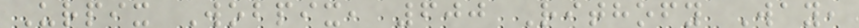Urpix Wobpix, 600 Rithofy Way,
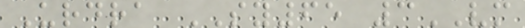Urdra SY65 3VM
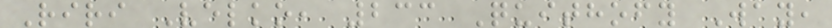Riri Velko, 233 Quithofy Way,
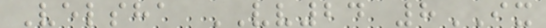Velsha VV24 8IX
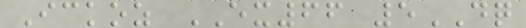Ickoz EX66 5DQ
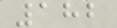182
